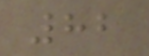82
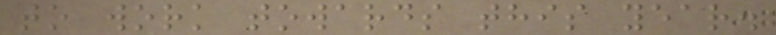to work towards this year.
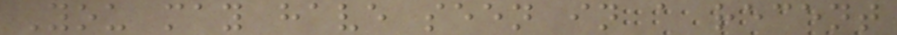You may have seen in a recent
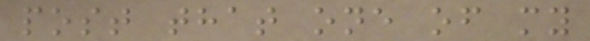post that one of my
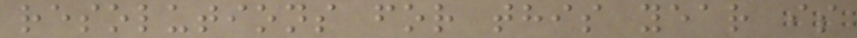resolutions for this year is
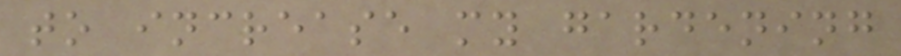to increase my gardening
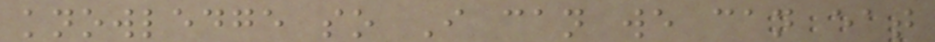knowledge so I can we can eat
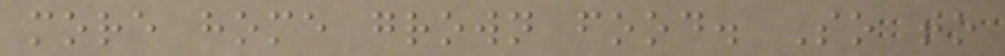more home grown food. So to
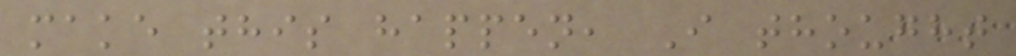make this happen, I thought
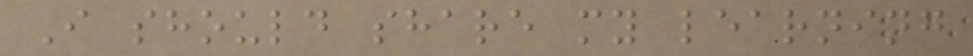I should share my learning
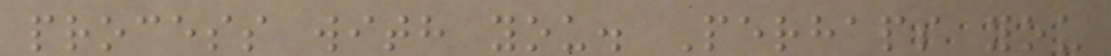process with you. Perhaps you
